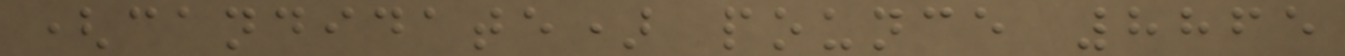(candidate) pounce 8865
